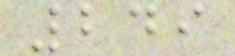249
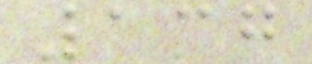137
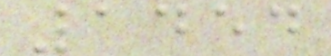1454
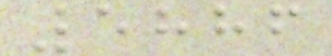5886
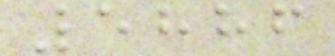5886
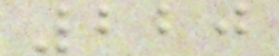220
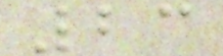23
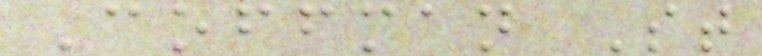Coffman St
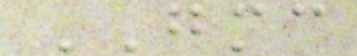GMC
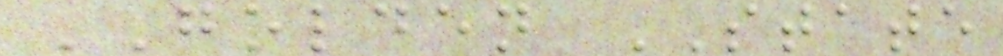GOLDEN STATE
